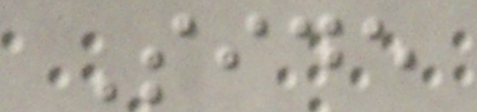Side
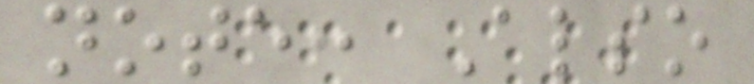note: Also
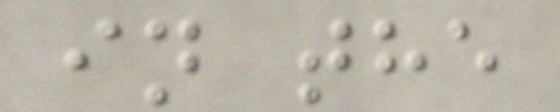in the
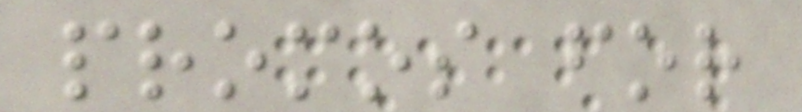promos for
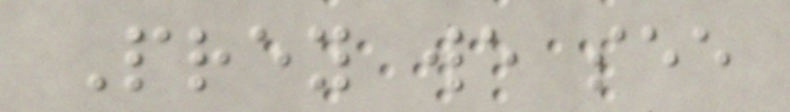Prey we see
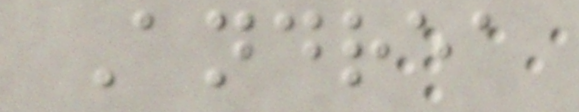Andrea
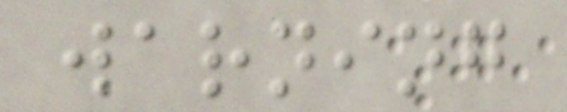warning
